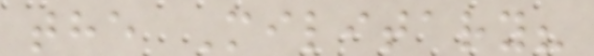the Military?
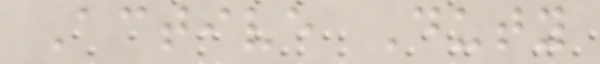Active Duty
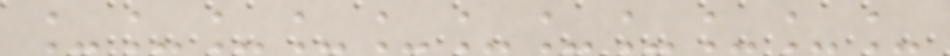___________
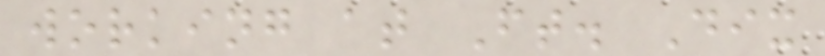working at Ft. Dix
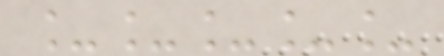_____
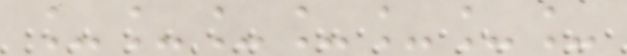_______
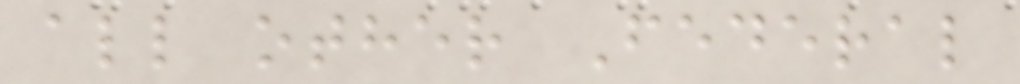all other Federal
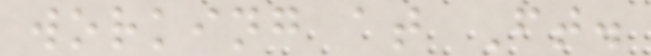working at Ft.
